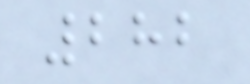282
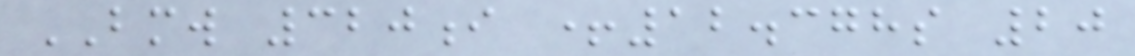BMW 320i +12.378s 20
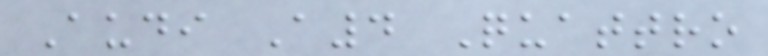Audi A4 Quattro
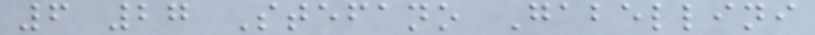6 27 Stefano Gabellini
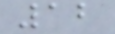12
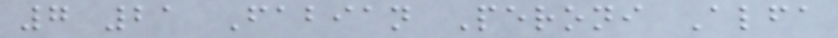7 21 Fabian Peroni Alfa
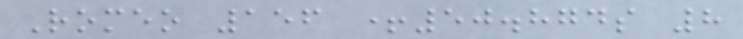Romeo 156 +50.874s 8
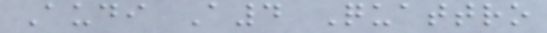Audi A4 Quattro
